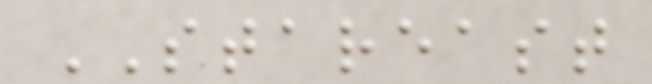STAREAST
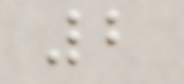2
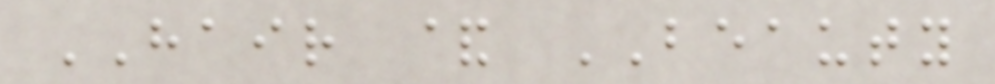HAIR & BEAUTY
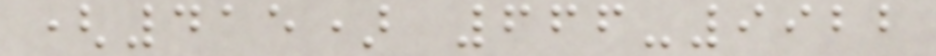(415) 666-9922
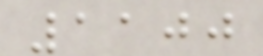1100
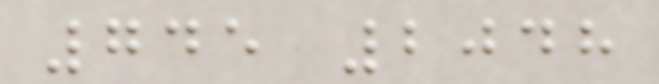745 2048
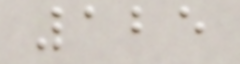125
